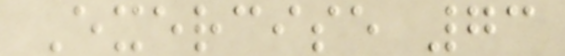Exercise 73
